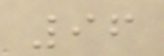96
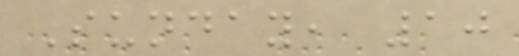Sunday, 10
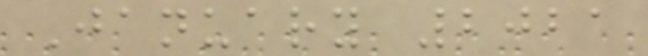January 2021
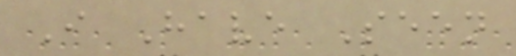I Have Seen
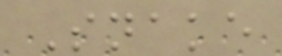Snake
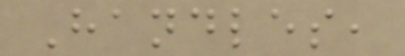Handles,
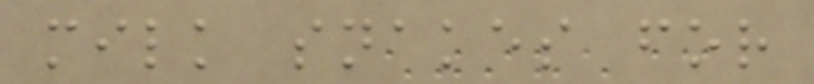milk snakes for
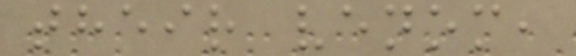their venom,
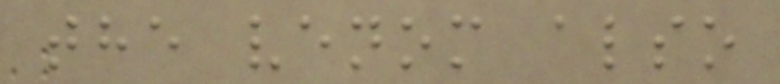the venom also
